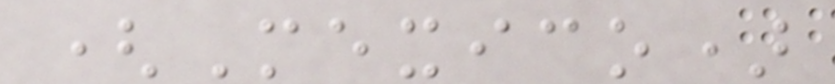(Mexico)
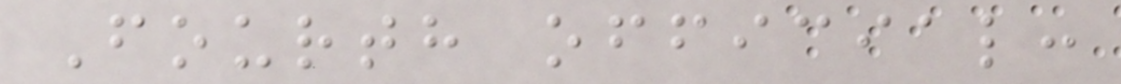Fourth official:
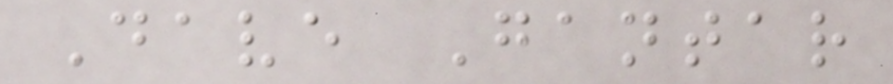Dave Gantar
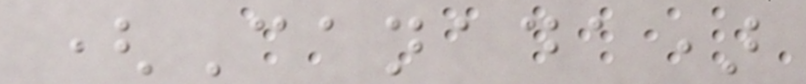(Canada)
